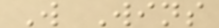W Wins
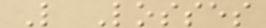L Losses
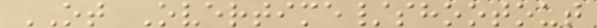OT Overtime/shootout
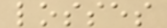losses
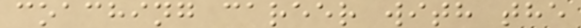coaching career with the
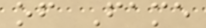of Fame
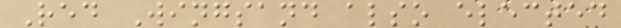Red Wingsand also elected
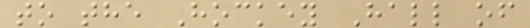to the Hockey Hall of
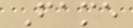Fame
